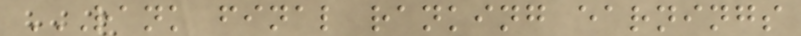RANK FINAL RANKING EARNINGS
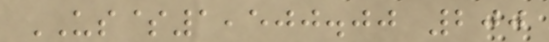US$1,500.00 200
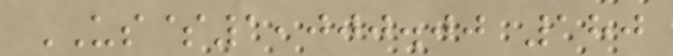US$1,000.00 180
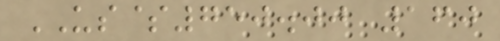US$750.00 160
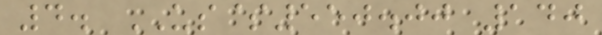4. US$550.00 140
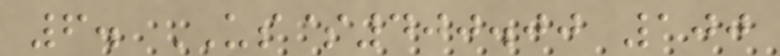6. US$400.00 100
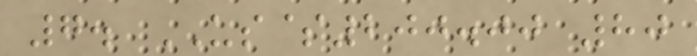7. US$200.00 80
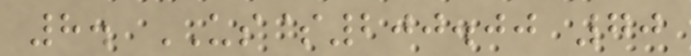8. US$200.00 70
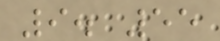9. 55
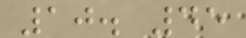10. 45
